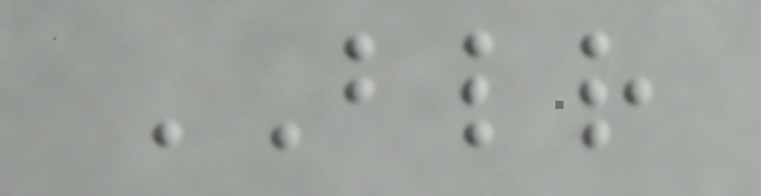BLR
